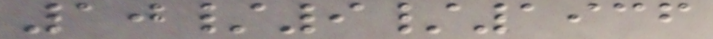10/9/1936
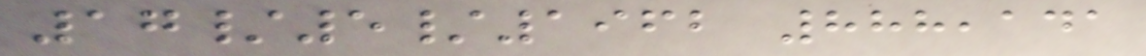17/5/1962 888,141
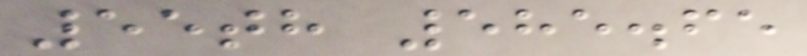55th 585.65
